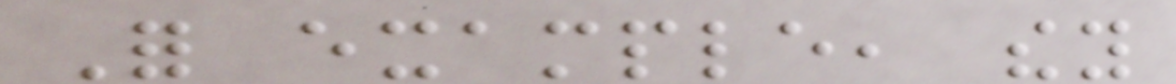For example, they
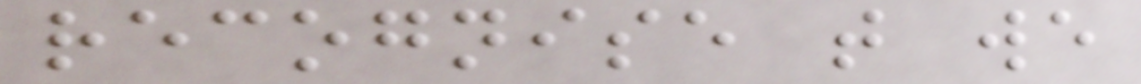recognise that we
